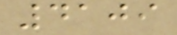4109
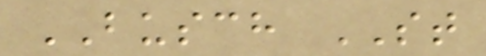BUSCH ST
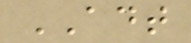ADT
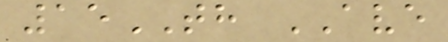15TH AVE
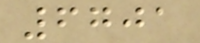6701
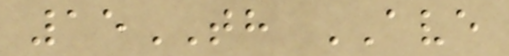15TH AVE
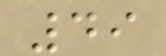49
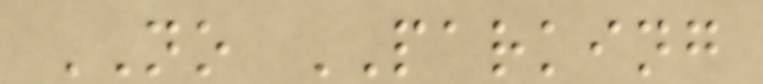NO PARKING
